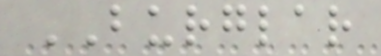BURGLAR
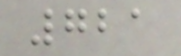721
